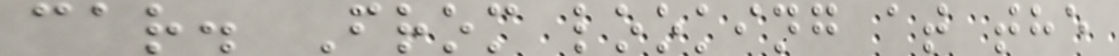car. From looking at the
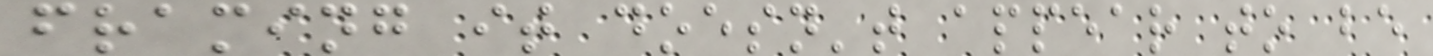framing it doesn't appear to be
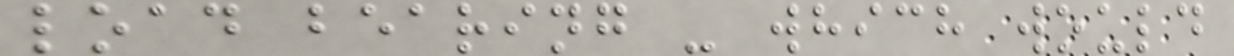load bearing - which would
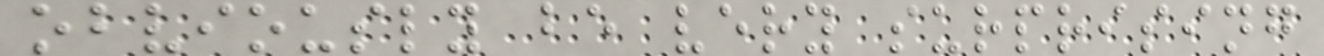obviously be very surprising
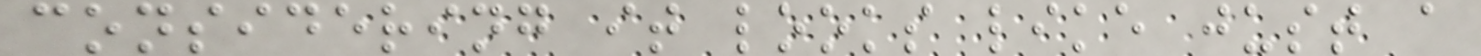considering it looks like just a
